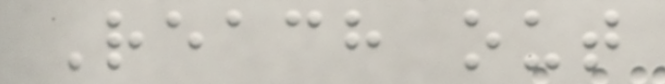Reach out
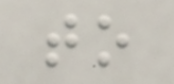to
